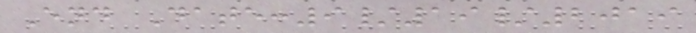End Date:9/19/2019
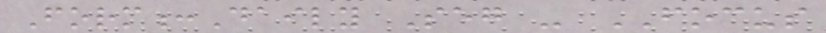Form:Daily Seg - FOCUS
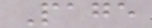Page
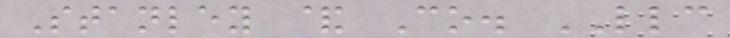Stanley & Co. LLC
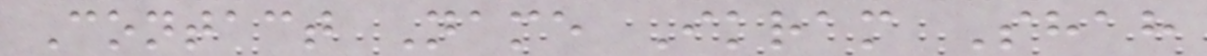Contact Name Ikram Shah
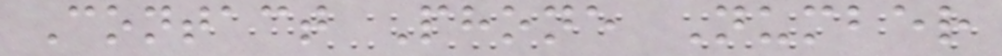Contact Phone Number
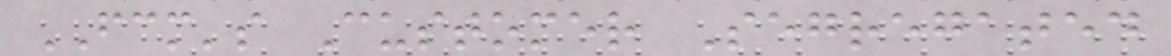FCM's Customer Segregated
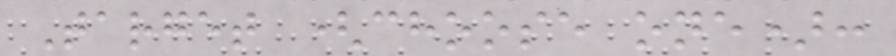Target (choose one):
